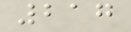217
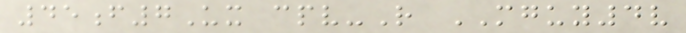45f7Ux cpv-R MGUY4v
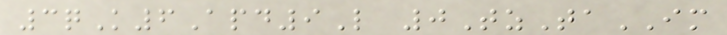3qK6Apd9L 0TzTaIM
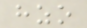hzo
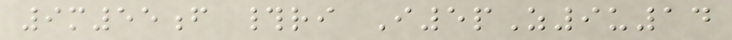9m55f #ri I5pZ9u14
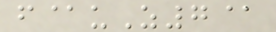f@uZ7@
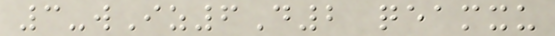3-wIz6D2 qeamxu
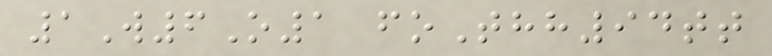1W6O1 foThh94tt
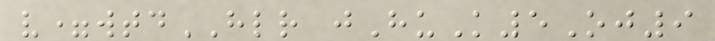v=wtdHLR jHuK5Oj9
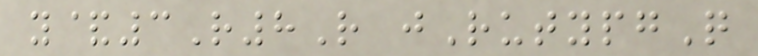y&3R8R jRutypgQ
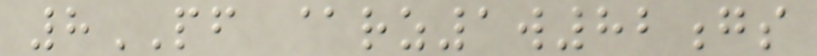8PF @rz1w82gs
